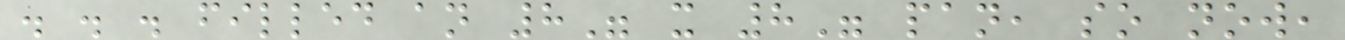. . . filled an 8" x 8" pan, so now,
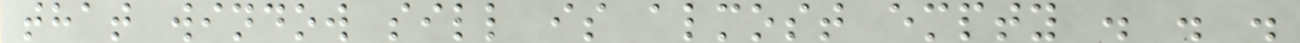that window sill is almost empty . . .
